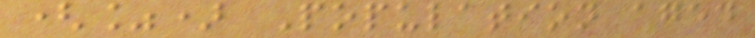(%) Population aged
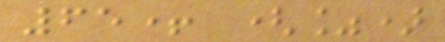65+ (%)
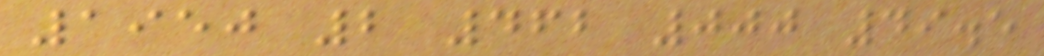1950 2 462 000 49.5
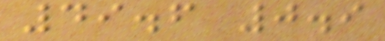49.6 0.9
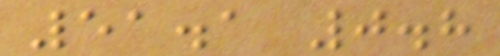51.1 0.8
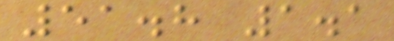51.8 1.1
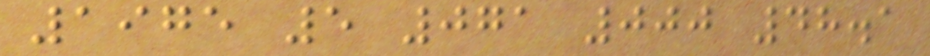1975 5 071 000 48.1
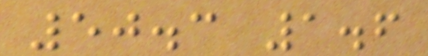50.3 1.6
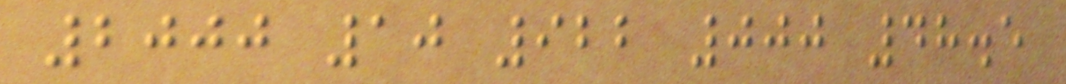2000 10 922 000 48.5
